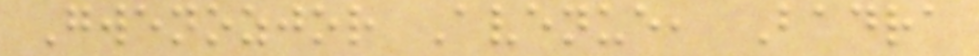Gwenozjor Avenue, Badra
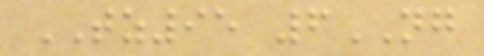TZ95 6NG
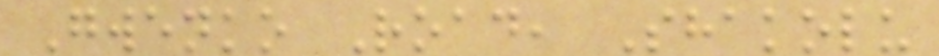Gwenko Road, Shakolu
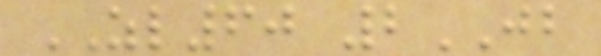ZL60 2JB
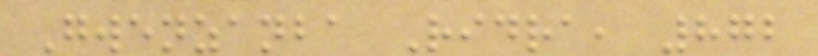Gwenzanba Ridra, 872
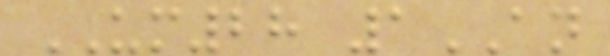UM28 1AN
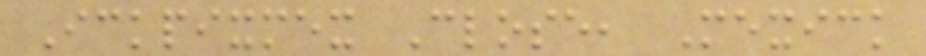Ickpixmex Close, Mexick
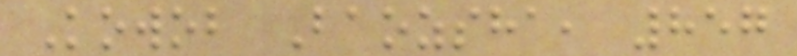Kowob Baozsha, 857
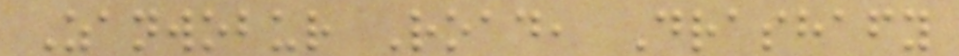Zanwobur Road, Drashafy
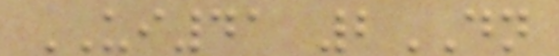UI41 2DN
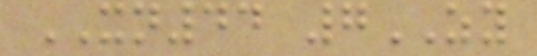XN44 7ZY
